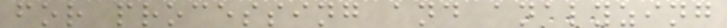for processing and analyzing
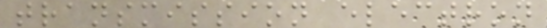transmission electron
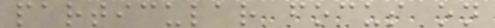particular focus on
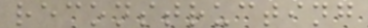reconstructing
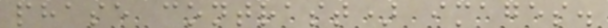phase contrast) images.
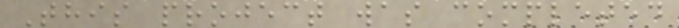This project was completed
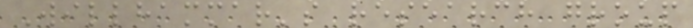Willhammar's research group
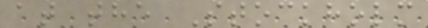at the Stockholm
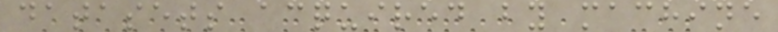datasets acquired by machine
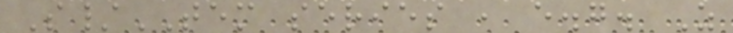S/TEM series , e.g. Z
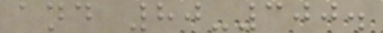and 80-300.
